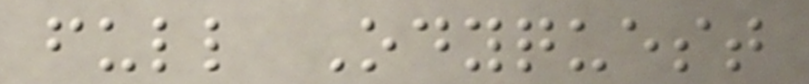full Odyquest
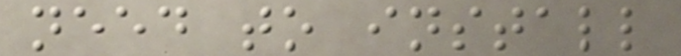need to install
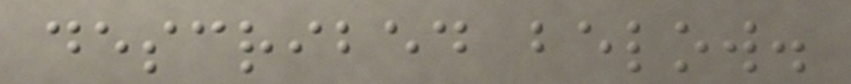described below.
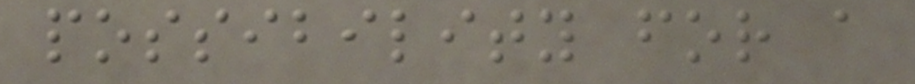possibility for a
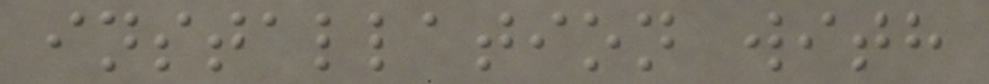installation with
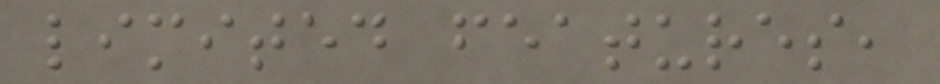limited features,
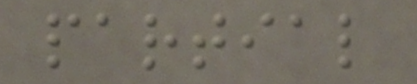partial
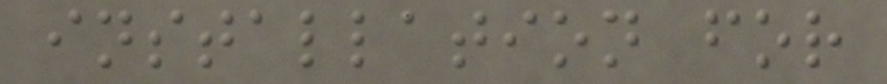installation for
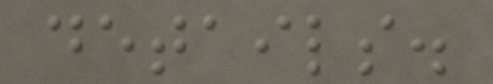details.
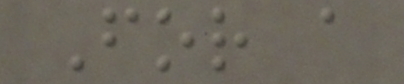For a
